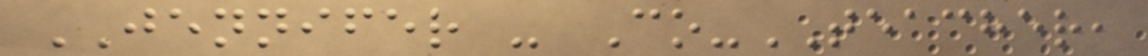JENNIFER - Co-TEACHER,
